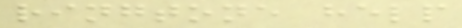ringtone help
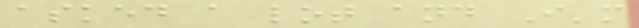asked a lot and I'm
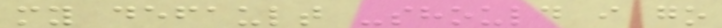my default -should i go
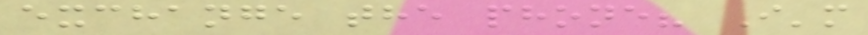exchange the phone? I'm
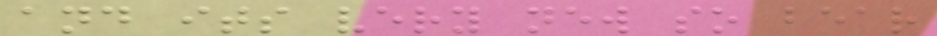and its very new so bear
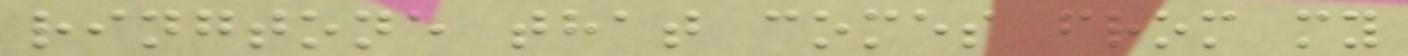ringtone that comes from my
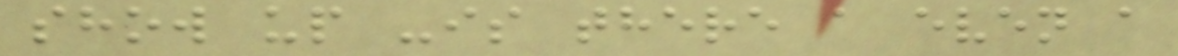show up -is there a even a
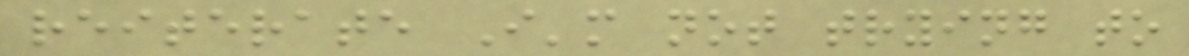reiterate I'm not trying to
